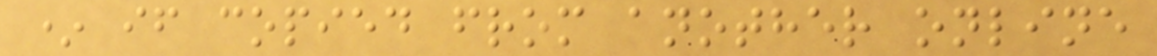* if copied from another online
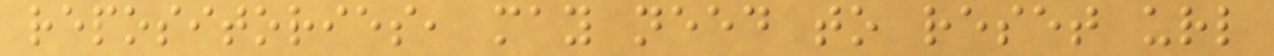repositories, may need to reset url
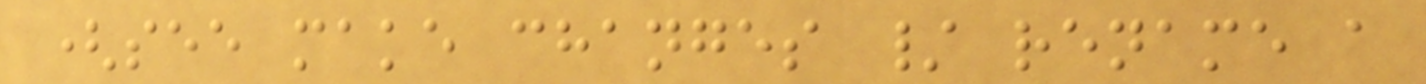(see make changes / rename a
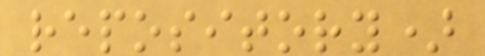repository)
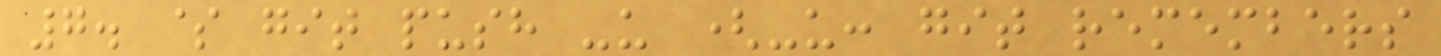7. $ git push -u (-u: git remembers
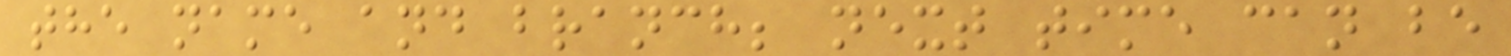the name and branch; next time can be
